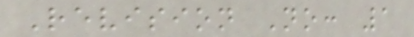Revision No: 1
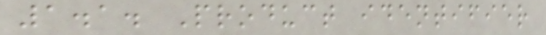1.1. Product identifier
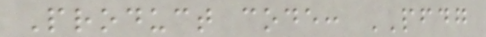Product code: PFDG
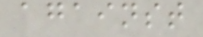against
